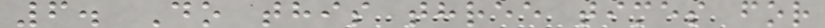6. Do this three times for
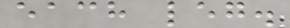each leg.
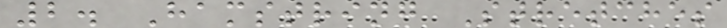2. Hamstring Stretches
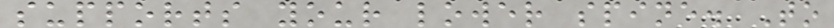supports your lower spine. To
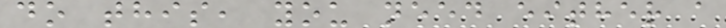do this, you need either a
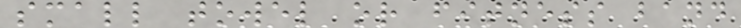small towel or fitness band
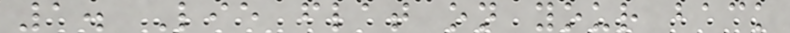1. Lie flat on your back
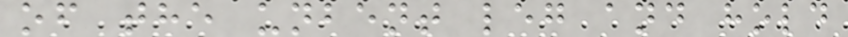of the unbent leg and hold
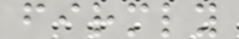firmly
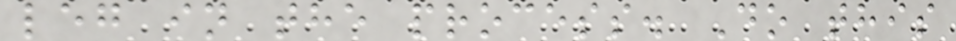leg in the process. Do this
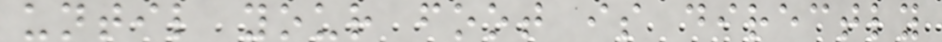until your foot is directly
